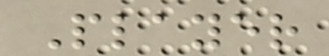Player
